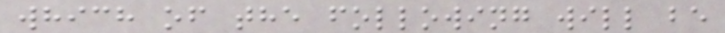which of the following will be
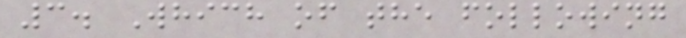3. Which of the following
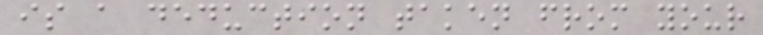is a deduction taken from your
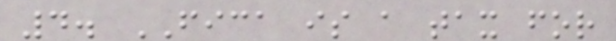4. FICA is a tax for
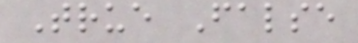True False
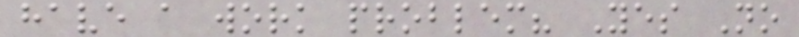have a work problem? Yes No
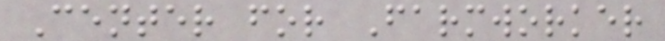Center for Farmworker
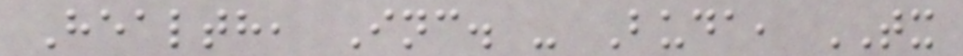Health, Inc. - Buda, TX
